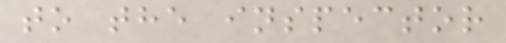to the inspector
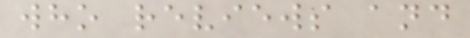who reviews and
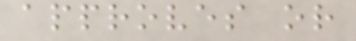approves or
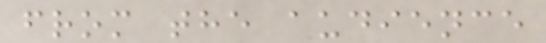from the audience
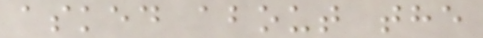asked about the
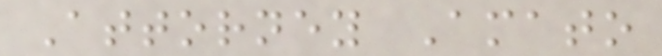Attorney Amato
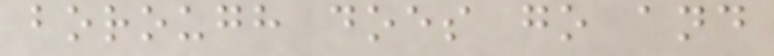borough does go and
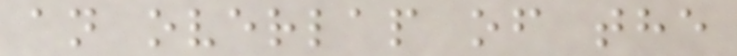an overlap of the
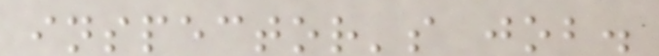inspector's job.
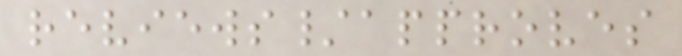reviews/approves
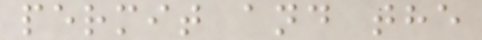permit and the
